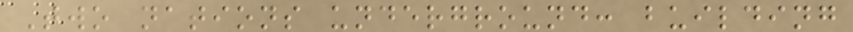Two nations underground: building
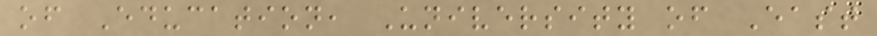of Education, University of East
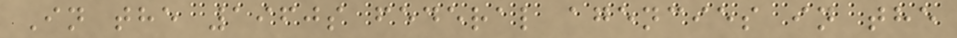In the 1960s federal agencies in the
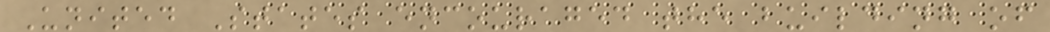United States encouraged the building of
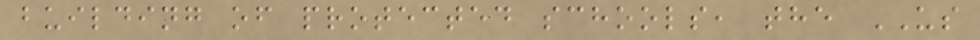building of protected schools, the US
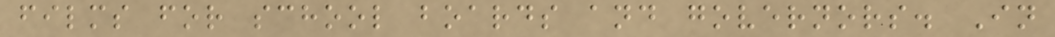films for school boards and governors. In
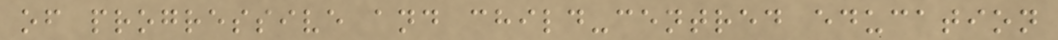of progressive and child-centred education
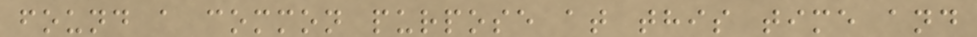found a common purpose at this time and
